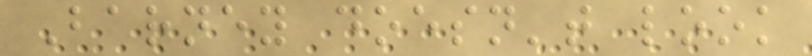Barney doesn't look
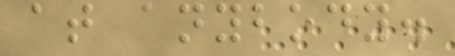at anybody.
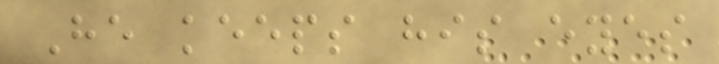He keeps his eyes
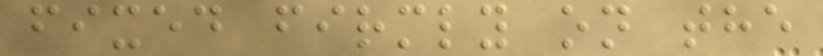fixed firmly on the
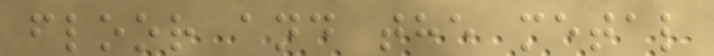floor and the metal
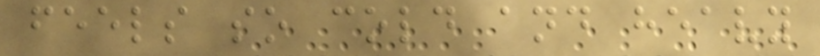feels so cold and heavy
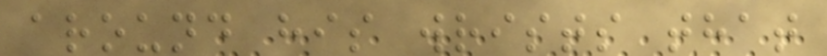around his wrists that
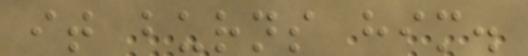it burns him.
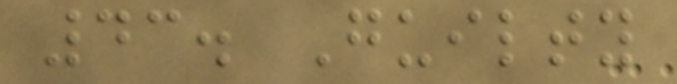43. Guilty
